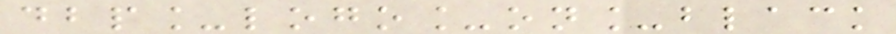dbp_logo_on_black
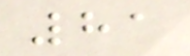81
